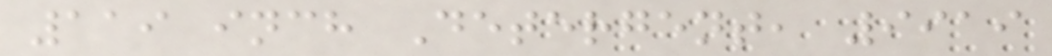119 inch Detergent, 9919
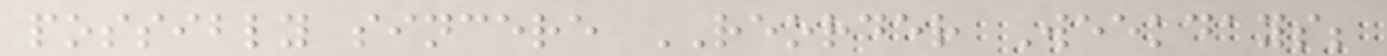possibly sincere REORDER Weekdays;
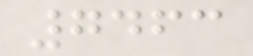7463
